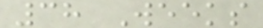38 Weeks
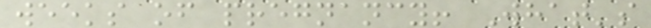weeks of pregnancy! What's
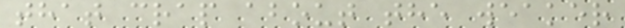that crap about the weaker
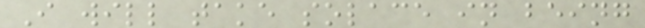I will take solace in being
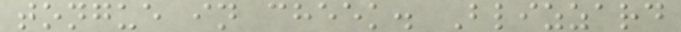tongue in cheek. Blizzard
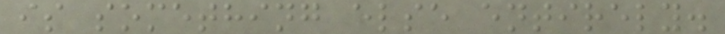is something else entirely.
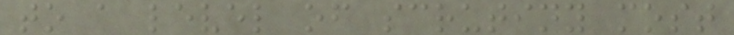to a level of scrutiny most
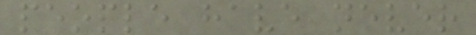people have never
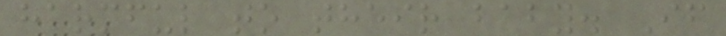harmful to their baby. If
